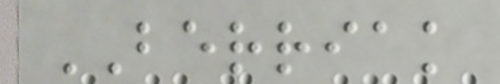BERRIAK
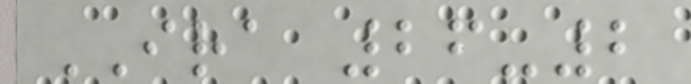IRA 26-2
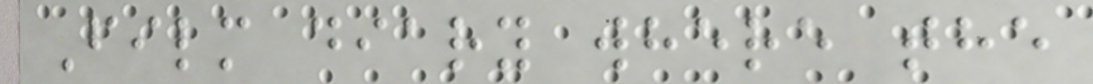Film diary where the
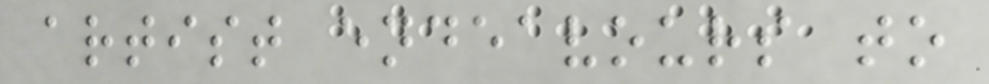artist endeavours to
